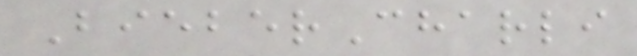BieberCharli
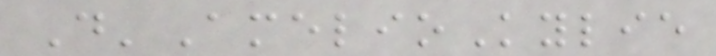D'AmelioKylie
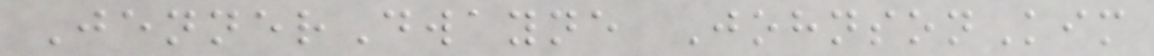JennerDwayne JohnsonKim
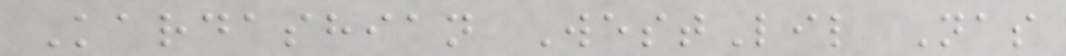Kardashian WestLil Nas
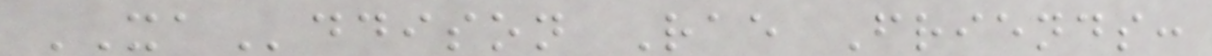XAddison Rae Friends:
